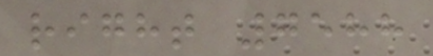right 7588
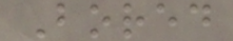Bored
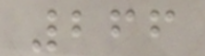266
